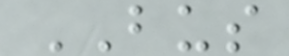BUS
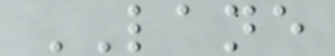LANE
